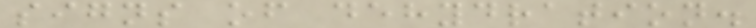signs of dehydration.
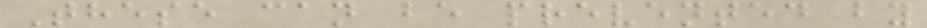These can be prevented by
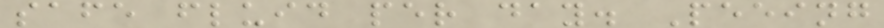safe fluid per day. Peeing
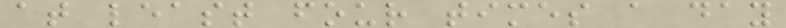at least four times a day
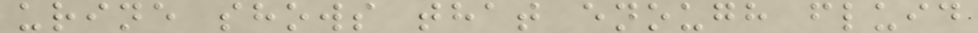urine shows that enough fluid
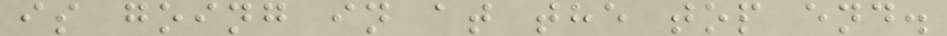is going in at the top end.
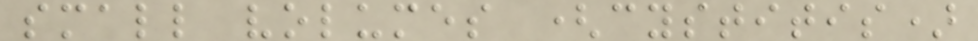small volumes (cystitis)
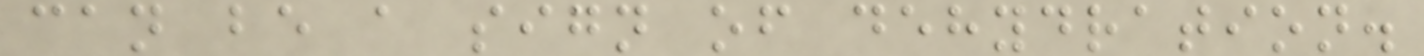can be a sign of dehydration.
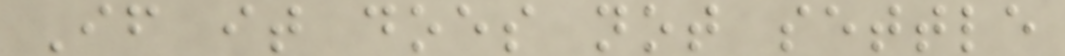If it does not settle
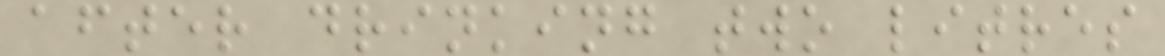after drinking two litres
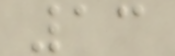13
